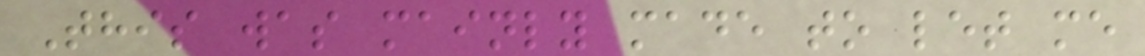This was mainly made to let me
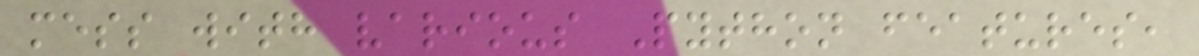mess with various Python features,
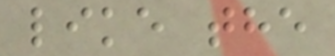like the
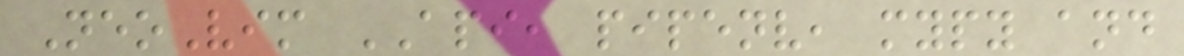NeoVim API, pipenv, mypy and
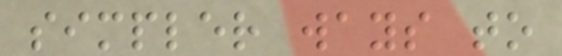simpler ways to
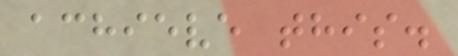achieve this.
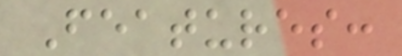Features:
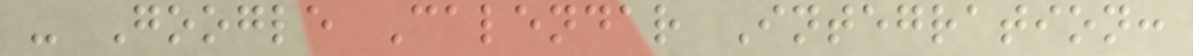- Google Calendar Integration:
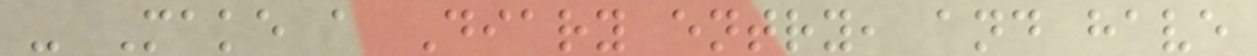- Make a Diary entry, and have
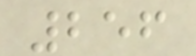256
